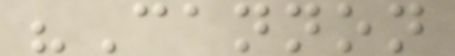"Cannon
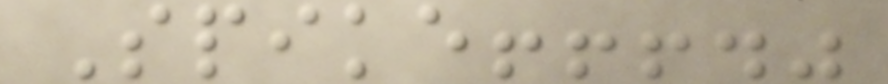Spike!!!."
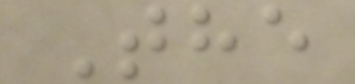The
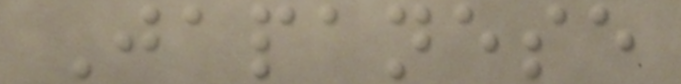Japanese
